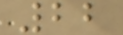22
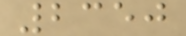2350
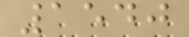1540
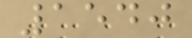1540
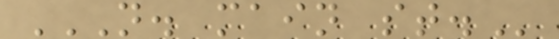N. MAIN ST.
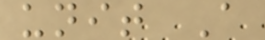unit A
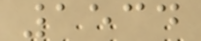1534
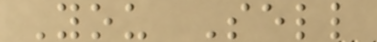You Sell
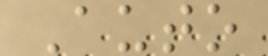Auto
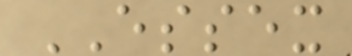ESSEX
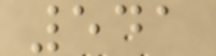541
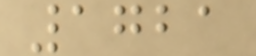1721
